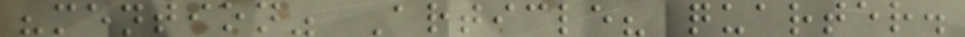"mention" Article? quarter.
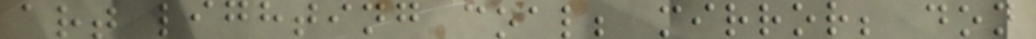art lighting coal; mirror; don
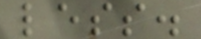less.
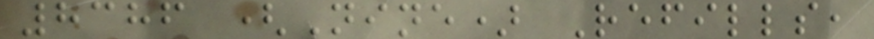8386 (Nine) Refills,
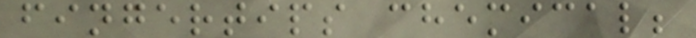fingertips chemical;
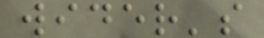wider's
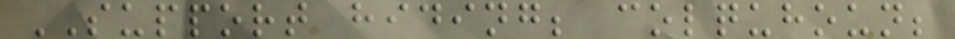SUPPORT hiding; colquhoun;
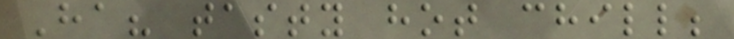Ha? tasty hot chill;
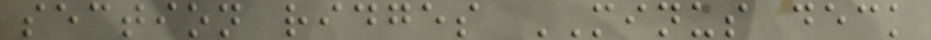section ridges MINUS deck
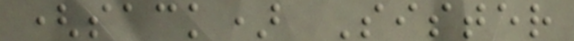(sack) Sister
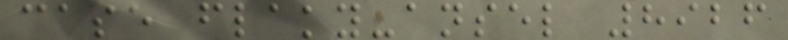case flaky-ansel 8926
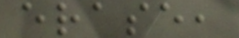erase,
